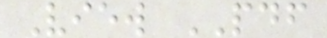View PDF
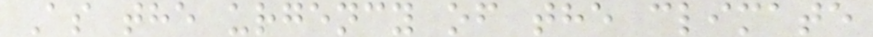As the urgency of the climate
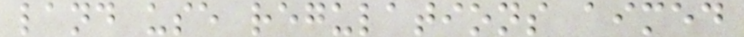land use regulations aimed
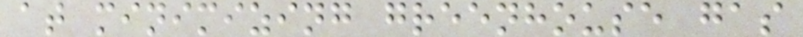at minimizing greenhouse gas
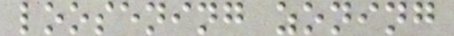loosening zoning
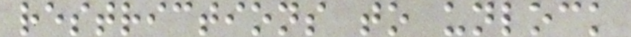restrictions to unlock
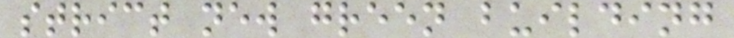strict new green building
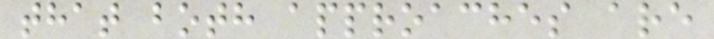that both approaches are
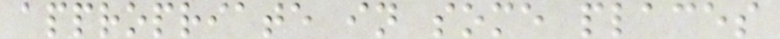appropriate in some places
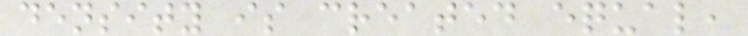density is created equal,
